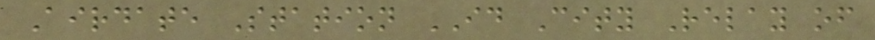Airdate Station ID City Relay of
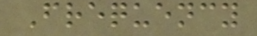Frequency
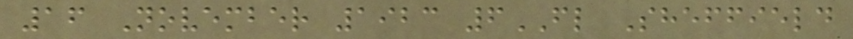16 November 1923 6FL Sheffield
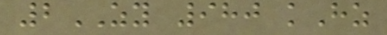2ZY 980 kHz
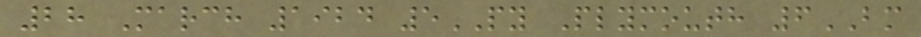28 March 1924 5PY Plymouth 6BM
